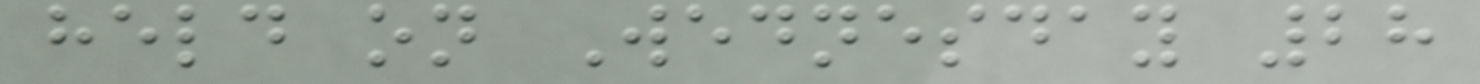held on Wednesday 28
